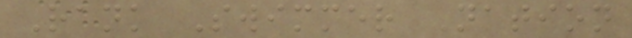Rank Swimmer Nation
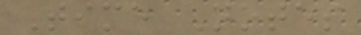Time Notes
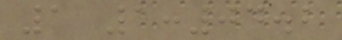1 1:04.2
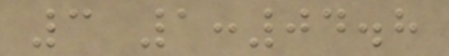3 1:04.8
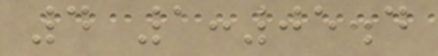4 1:05.4
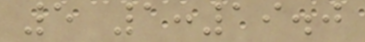5 1:19.0
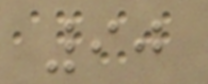90
